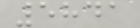5841
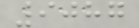9087
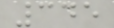345
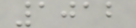1012
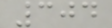304
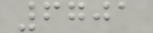6701
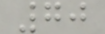70
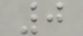0
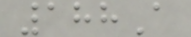188A
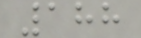188
